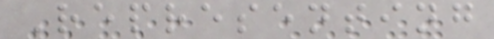Representing
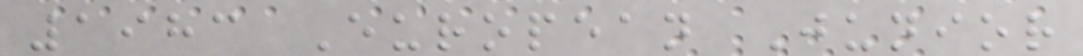1983 European Junior
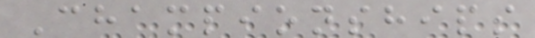Championships
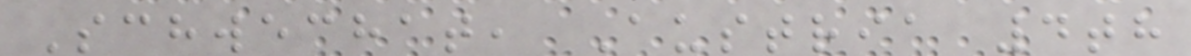Schwechat, Austria 4th
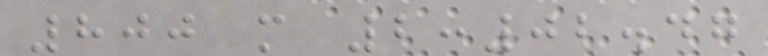800 m 2:02.47
